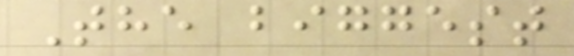The biggest
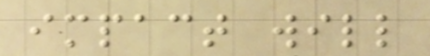impact will
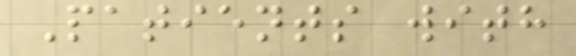Patients with
